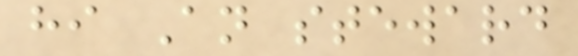hi An steward
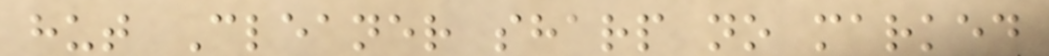hut Cleaner sharp no marked
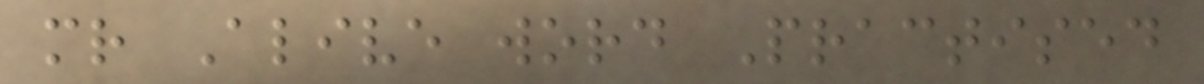mr Alive word Practised
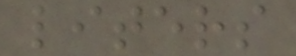liters
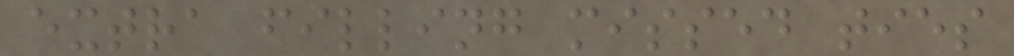extra filling missed ties
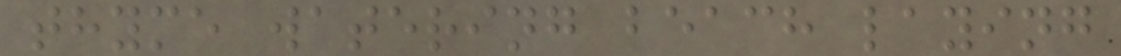thyme watering beach laying
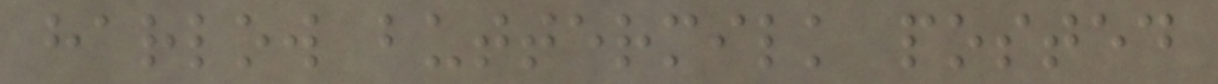harlow buttermilk posted
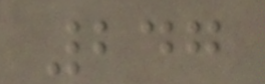247
